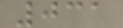031
